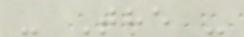- The -
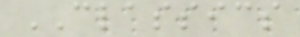CLASSICS
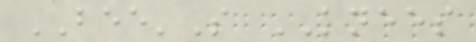BEE'S KNEES
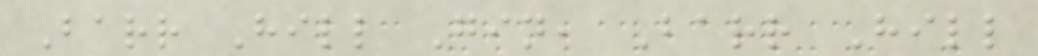Barr Hill Gin, Barr Hill
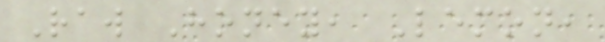Raw Honey, Lemon,
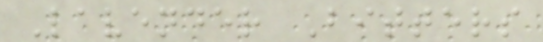Lavender Bitters
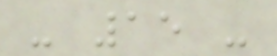- 15 -
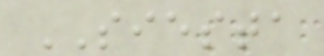SIESTA
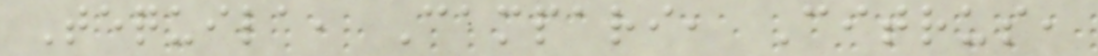Tequila, Campari, Citrus,
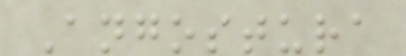Angostura
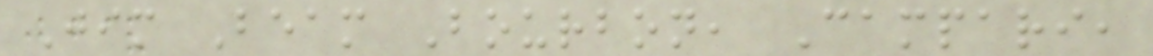Jim Beam Bourbon, Campari,
